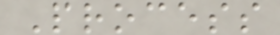Process
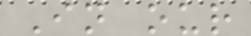In our
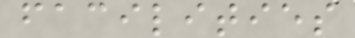facilities
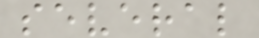several
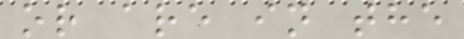or are in the
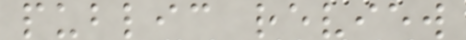public review
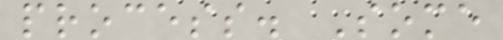process. Some
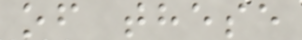of these
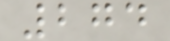274
